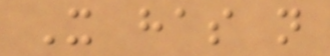It has not
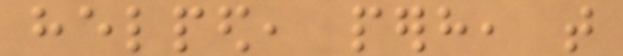helped, perhaps, that
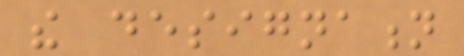the designation
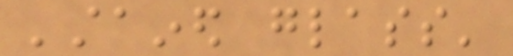'stained glass'
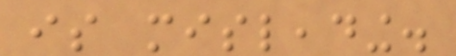is misleading.
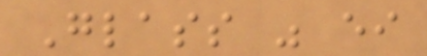Glass was either
